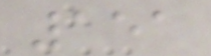151
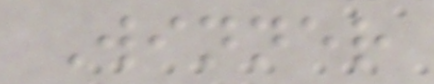Winner
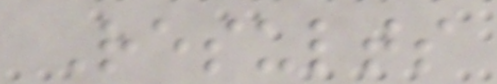Results
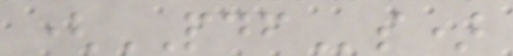(PDFs)
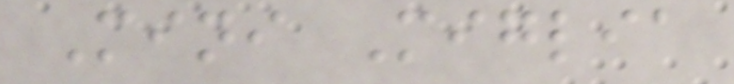Mini Miglia
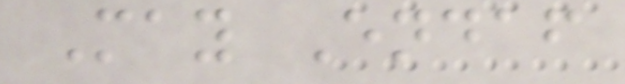May Endaf
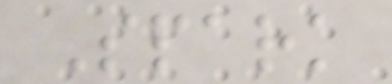Spark
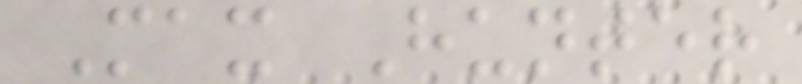Max Hunter
